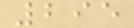295
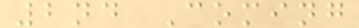2nd Coming
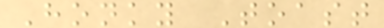Honky Toast
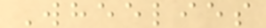Wheelies
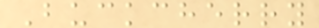Buckcherry
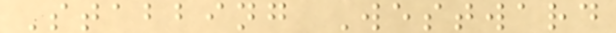Stabbing Westward
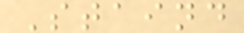Staind
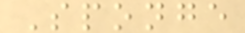Sponge
